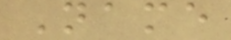Name
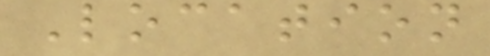Location
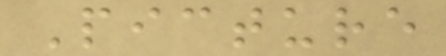Picture
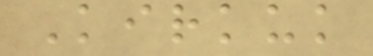Kirkuk
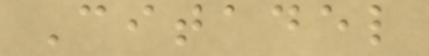Citadel
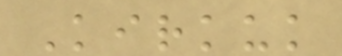Kirkuk
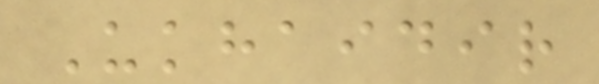Ukhaidir
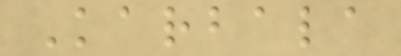Karbala
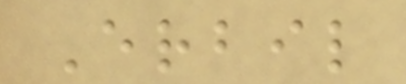Erbil
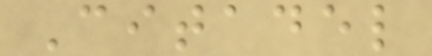Citadel
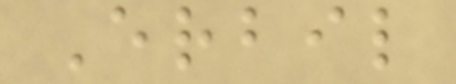Erbil
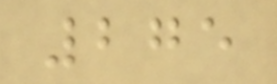275
